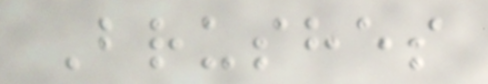Brushes
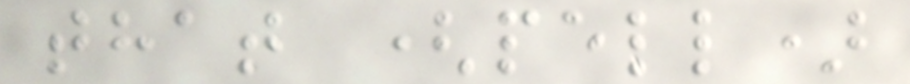that (pell)
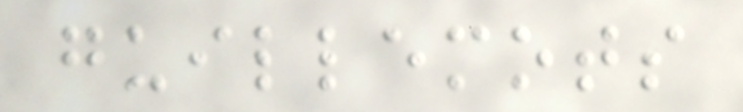guillemots
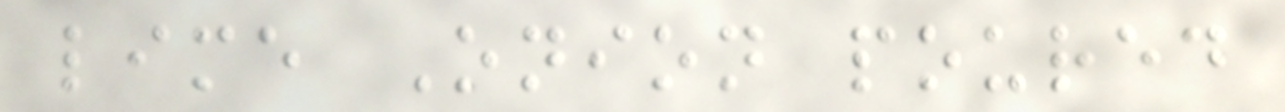lime Onion poured
